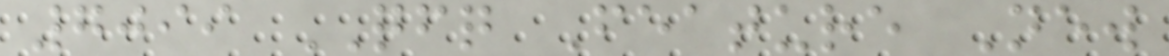7099 QFQ Feature New
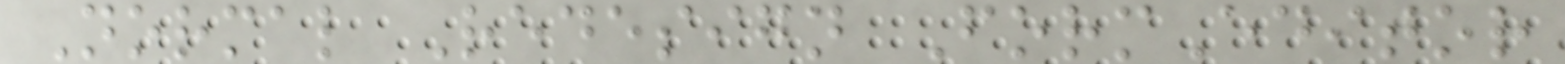Normal Redesign FormEditor
